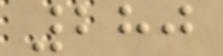280
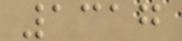1317
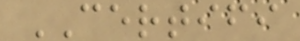CERTIFI
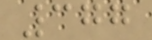377
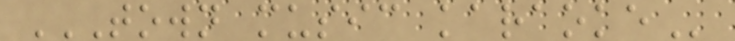TOWN MUSIC KARAOKE
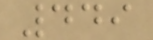449
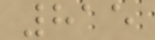815
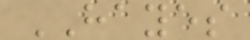HAYES
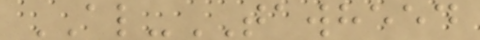AL-TAWHEED
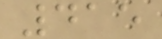415
